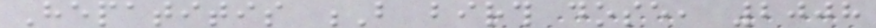Hepatitis B birth dose, 2008
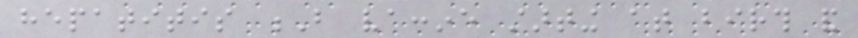hepatitis B vaccine starting at birth and
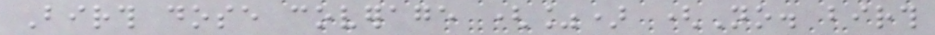Birth dose coverage (%) (No. birth
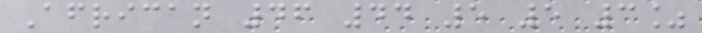African 46 44 5 5 3%
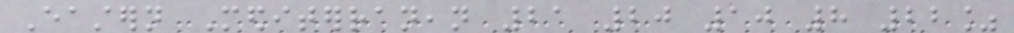Eastern Mediterranean 21 20 10 8 22%
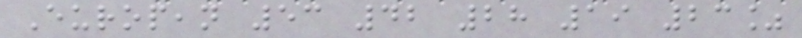European 53 42 28 19 23%
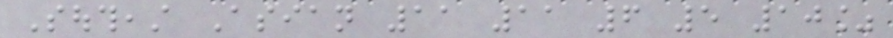Southeast Asian 11 11 6 5 10%
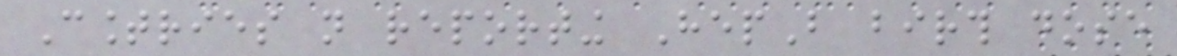Countries not reporting HepB birth dose
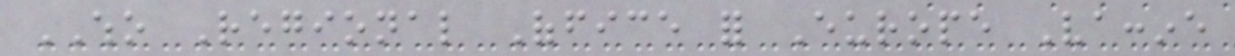WHO Regional Office for Europe Vaccine
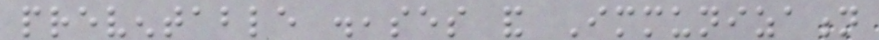preventable diseases and Immunization
